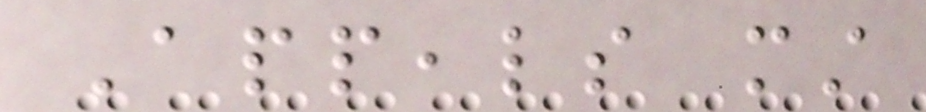Appeals must
